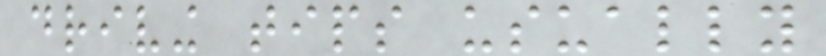driving tips usually
